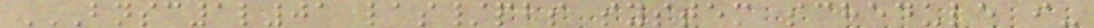BNSC1L01 LAS/PBS SYSTEM SCHEDULE I-
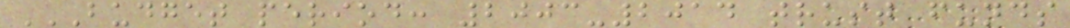BUDGET PERIOD: 2003-2014 TRUST FUNDS
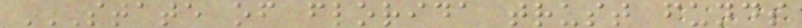STATE OF FLORIDA TRUST FUNDS
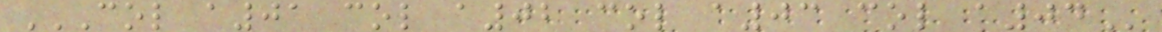COL A01 COL A02 COL A03 COL A04
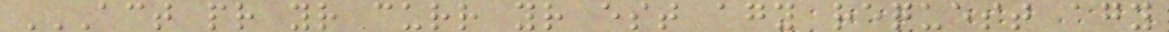ACT PR YR CURR YR EST AGY REQUEST AGY
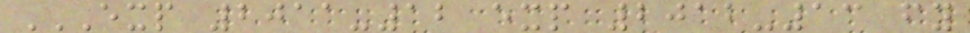EXP 2011-12 EXP 2012-13 FY
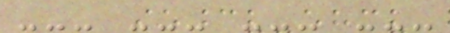--- --- --- ---
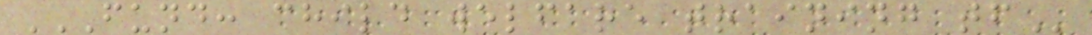FUND: CHILD WELFARE TRAINING TF
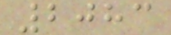2083
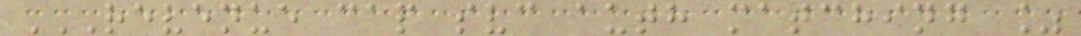REVENUE CAP SVC AUTH MATCHING %
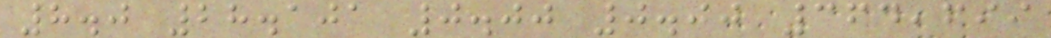8.0 28.101 0.00 0.00 364,699
